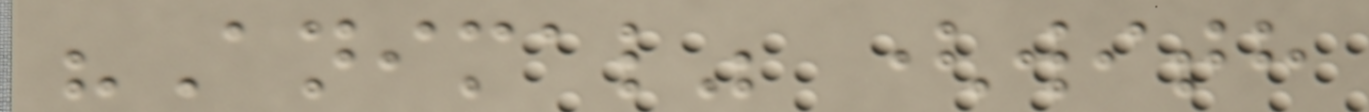"Animal" (with
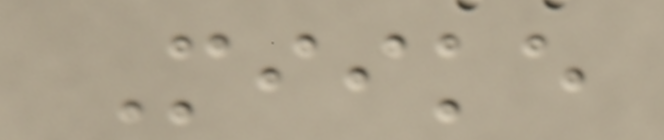Miike
